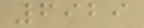6929
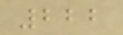222
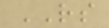RS
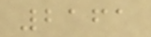2161
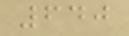640
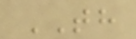TH
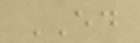ED
